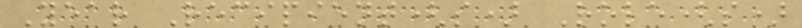Year Recipient(s) Role(s)
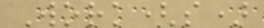Work(s)
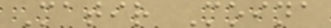Matir Moina
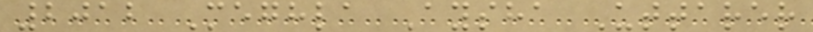2012 Meghla Aysha Uttarer
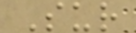Sur
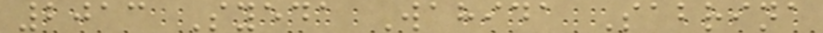2013 Syeda Wahida Sabrina
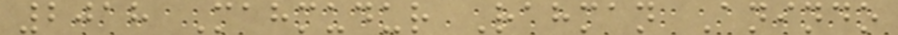2018 Mahmudur Rahman Anindo
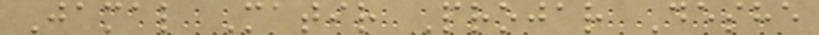Jamal Matir Projar Deshe
